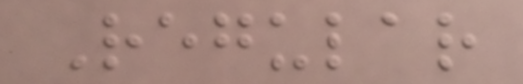Regular
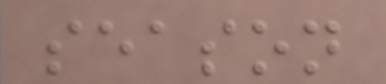season
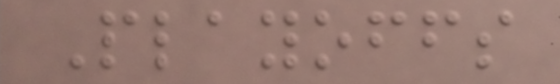Playoffs
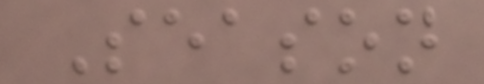Season
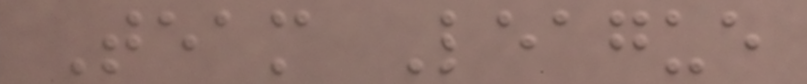Team League
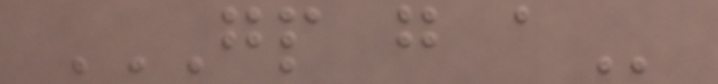GP G A
